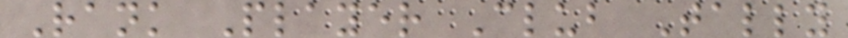Rank Player Club Tally
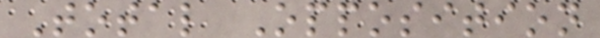Total Opposition
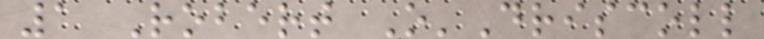1 Robert O'Driscoll
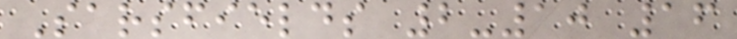Sarsfields 2-10 16
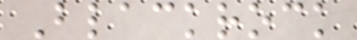Blackrock
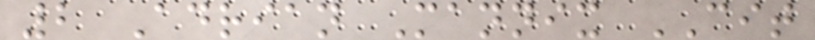2 Adrian Mannix CIT
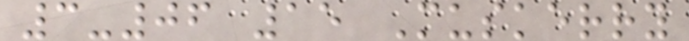3-06 15 Muskerry
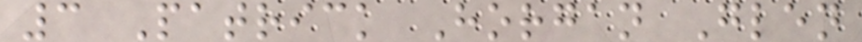3 Patrick Horgan Glen
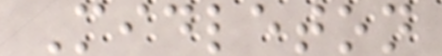Midleton
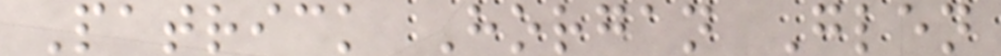Patrick Horgan Glen
